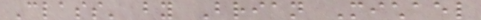Class' by Brian Michael
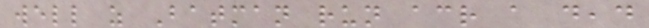well as Batman run across a dead
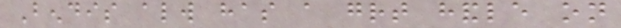Bendis always has a great handle on
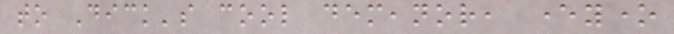to Dick's cool demeanor, everyone
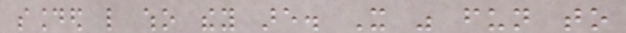sounded like who they are. It was fun to
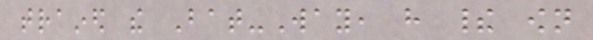trained the Bat-Way, have their own
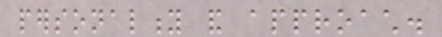personality and approach.
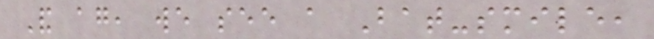And again, we see a Bat-smile,
